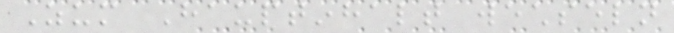Zum Hauptinhalt wechseln
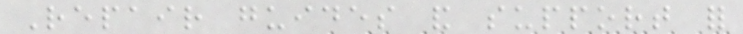Repair guides and support for
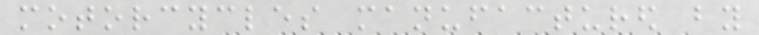motorcycles manufactured by
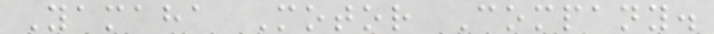Yamaha Motor Company.
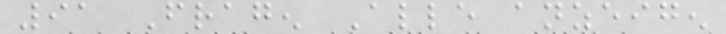91 Fragen Alle anzeigen
